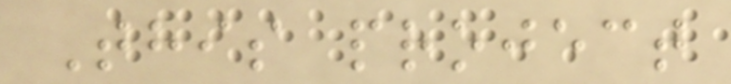This project
